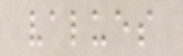values
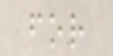for
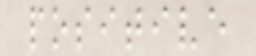positive
